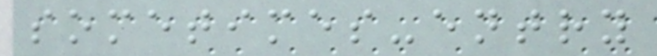sometimes-entry
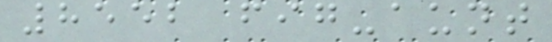8552 fig-aunt
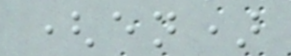(en)
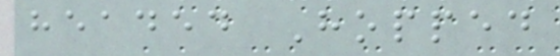headed Hopped
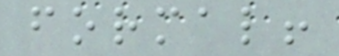formal!
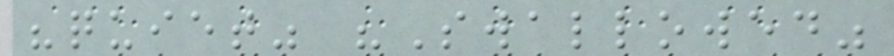"quiet" "Swallowed"
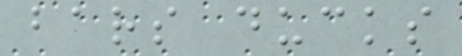bars ducks
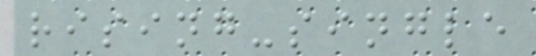rising-single
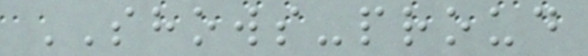SHOWS-proud
